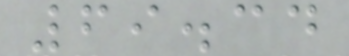69.34
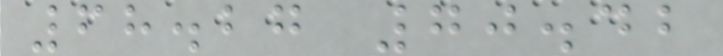68.27 70.42
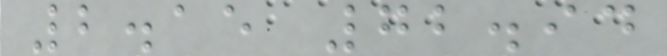2.15 72.94
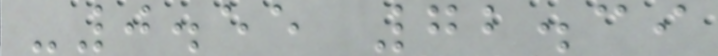-0.55 72.39
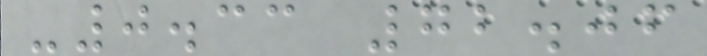-0.33 72.06
